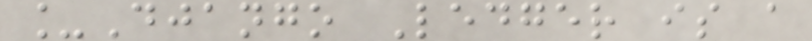_Django Ledger is a
